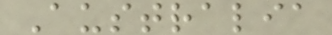Australia
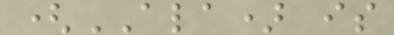(ALA) is
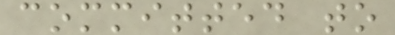committed to
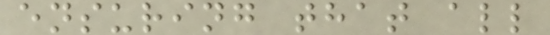ensuring that all
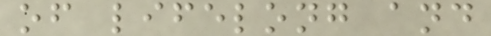of lifelong and
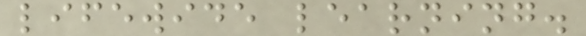lifewide learning.
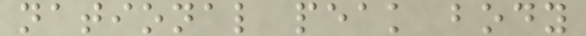national peak body
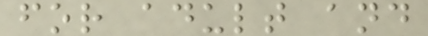for adult and
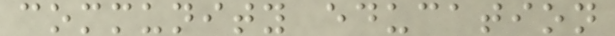community education
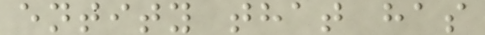entity that has
